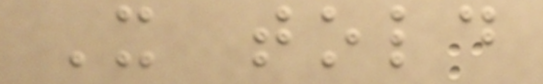It told
